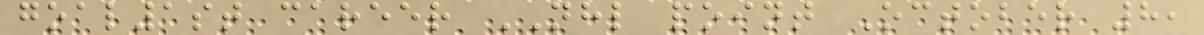goal1st career NHL point October 8,
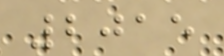2015
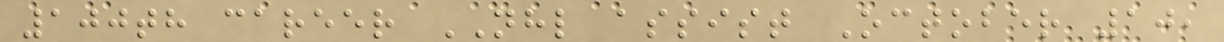100th career NHL assist October 10,
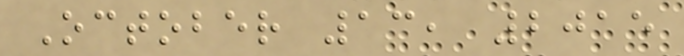October 13, 2015
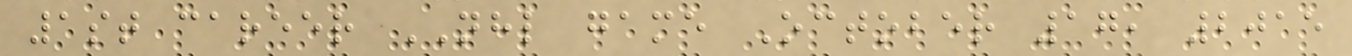1st career NHL game October 17, 2015
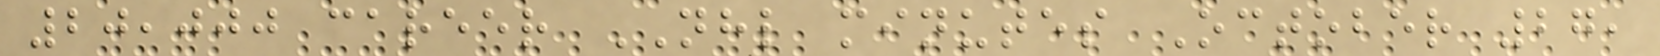20,000 career NHL minutes October 27,
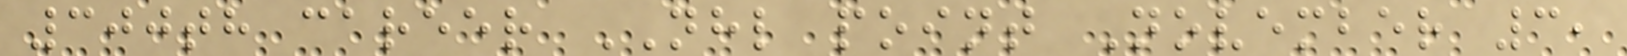300th career NHL point November 3,
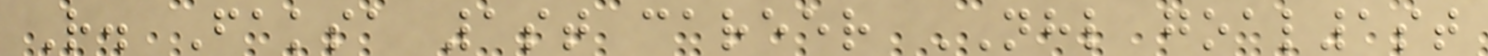R. Faksa 1st career NHL goal1st
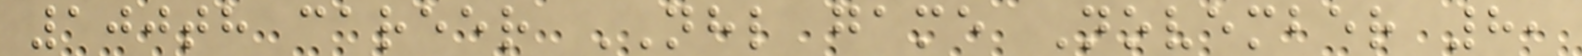100th career NHL game November 8,
